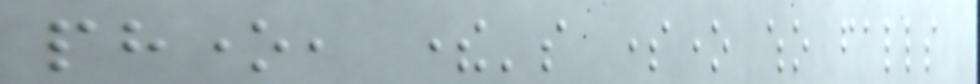phone, there's someone who falls
